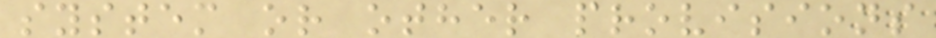system or other provisions
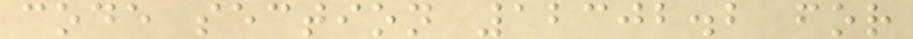code section 12302.2 for
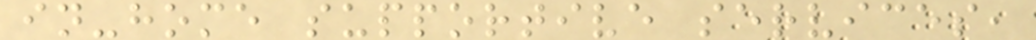in-home supportive services,
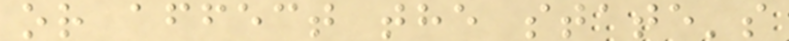or affect the state's
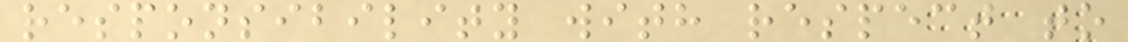responsibility with respect to
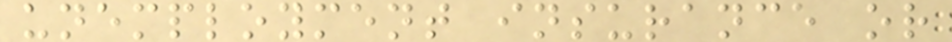unemployment insurance or
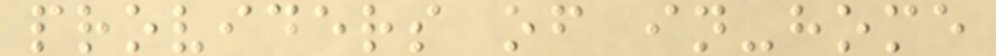providers of in-home
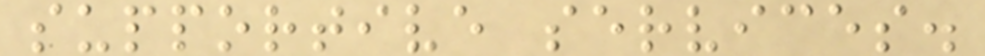supportive services.
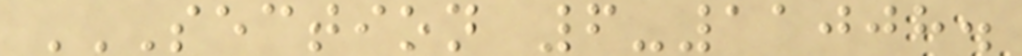SECTION 6-11008.
